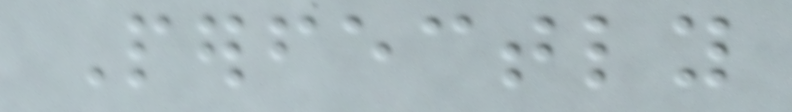Perfectly
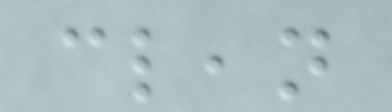clean
